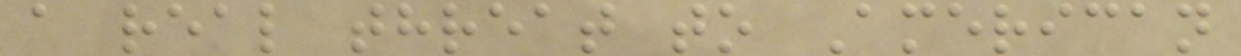a real threat to American
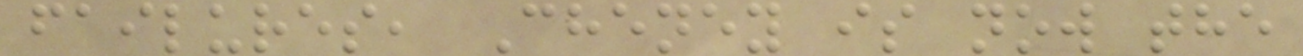failures, Cheney is now the
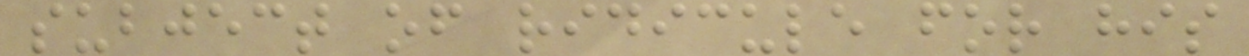subject of ridicule for his
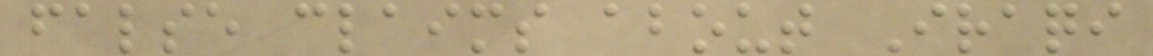false claims about Iraqi
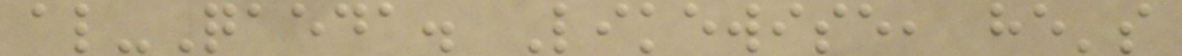al-Qaeda. Likewise, he's
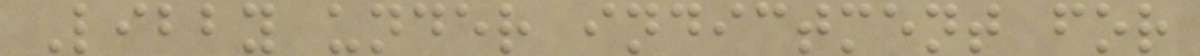Libby under indictment for
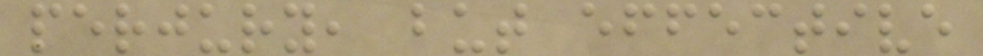perjury, but effective
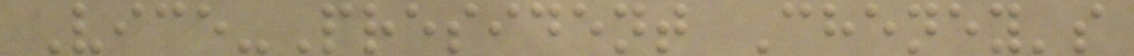Vice-President Cheney's
